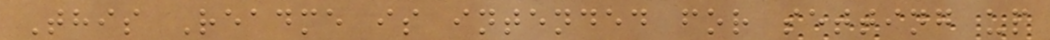This Readme is intended for setting up
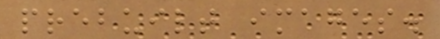prebuilt images.
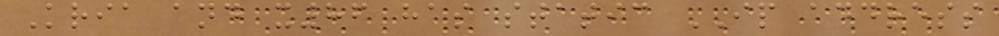Kria and x86 has static IP address
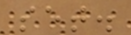set.
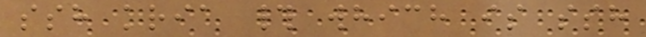ssh kria # which is ssh
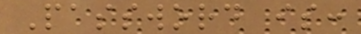Password is:
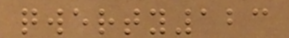qwerty123
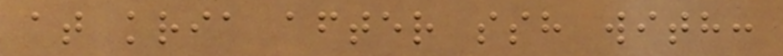at kria after ssh with:
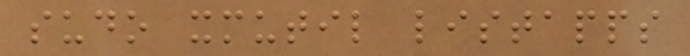sudo xmutil listapps
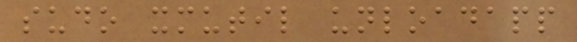sudo xmutil unloadapp
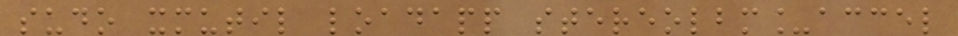sudo xmutil loadapp stereolbm_accel
